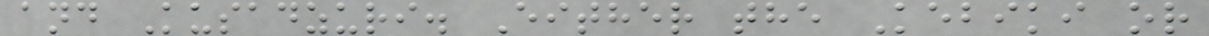and Kusadzuri. Either the Kebiki or
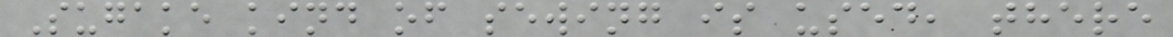Sugake kind of sewing is used, there
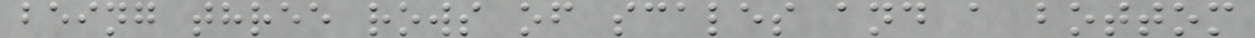being three rows of scales and a bottom
